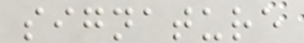signature
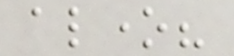alone?
